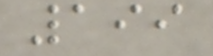199
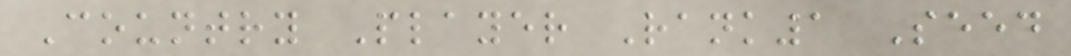Country Player Rank1 Seed
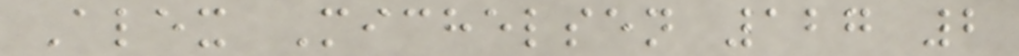Alex Michelsen 127 2
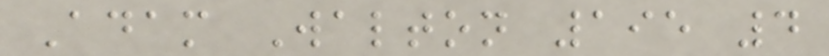Adam Walton 195 4
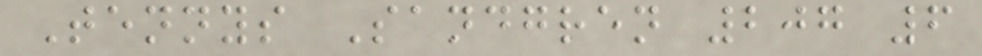Tennys Sandgren 207 6
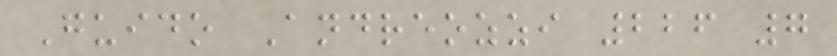Guido Andreozzi 226 7
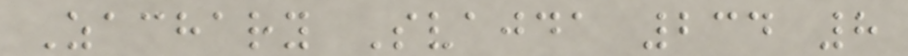Zachary Svajda 234 8
